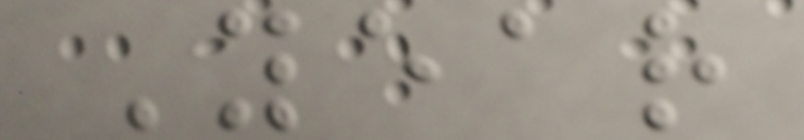Year
